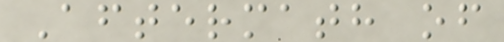Aftermath of
